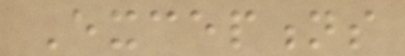Exceptions
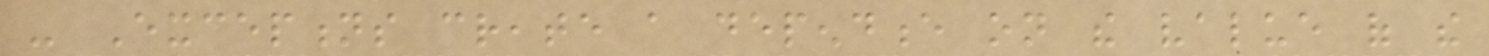- Exceptions create a dependence on the value of the
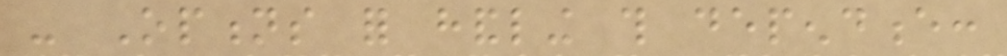- Options for handling this dependence:
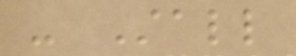- Stall
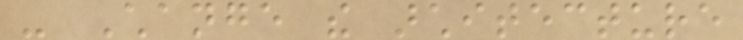- Change the architecture
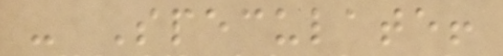- Speculate!
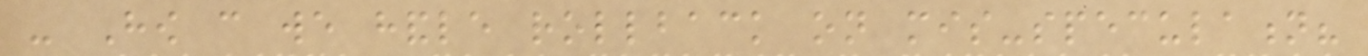- How can we handle rollback on mis-speculation?
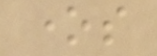ones
